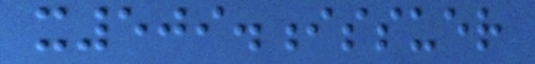x509.issuer
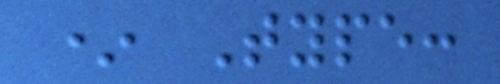* Type:
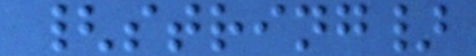{string}
